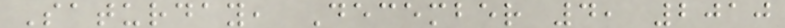Saturday, December 4, 2010
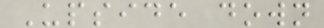Upside down
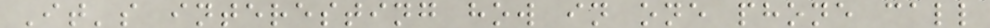It's interesting how in one phone call
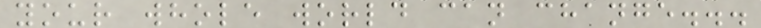your whole world can change...
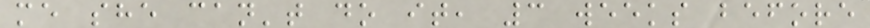me she can't do it, 3 weeks before
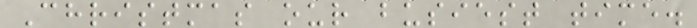Christmas our busiest time.
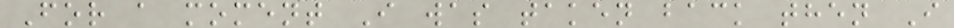For a moment I was taken back then I
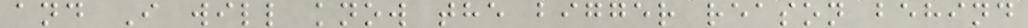and I will know the bigger reason behind
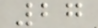27
